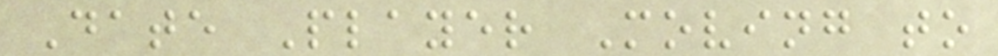Date Player Moving to
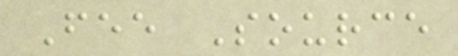Fee Source
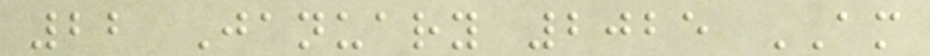22 January 2025 AM
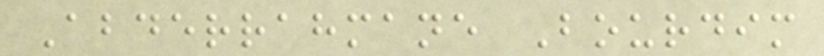Abderrahmane Bourdim
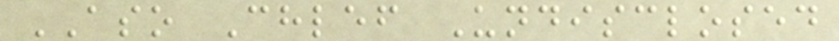ASO Chlef Undisclosed
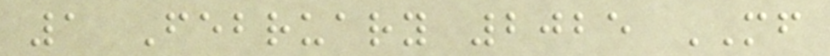1 February 2025 MF
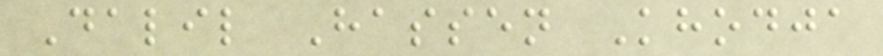Dalil Hassen Khodja
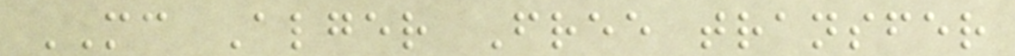MC Alger Free transfer
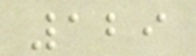129
